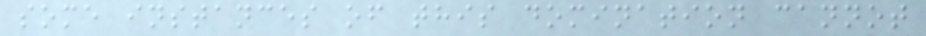some instances of this domination cannot
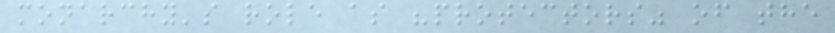monarchy's role as "protectors" of the
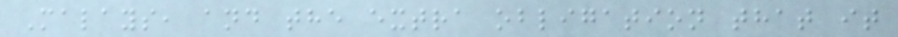Malays, and the extra obligation that it
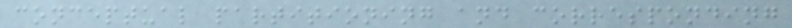conceptual partitioning and corresponding
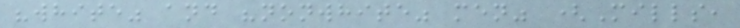"white" and "nonwhite" men" (Mills,
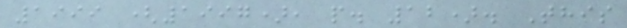1999 (1997), p. 12). This
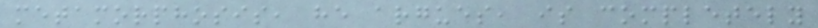metamorphosis, he argues, is completely
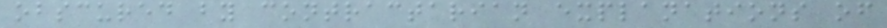obscured by contractarian explanations of
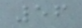56
